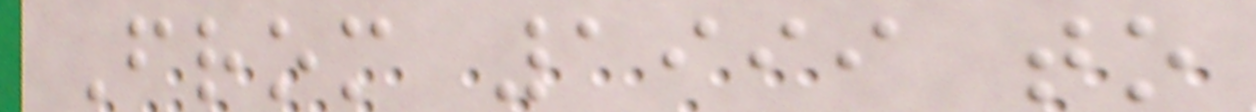From 1999 to
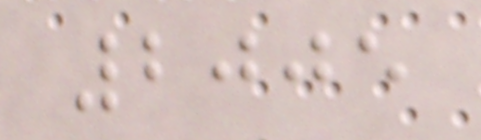2005
